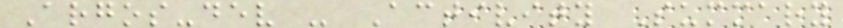Argos-dev - Activity Summary
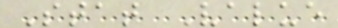Stat Value
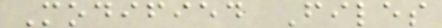Modified Files
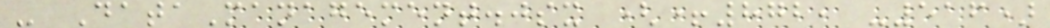- DataManagement.jsx (+872, -516)
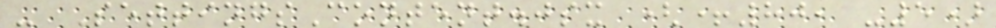- SettingsContent.jsx (+80, -5)
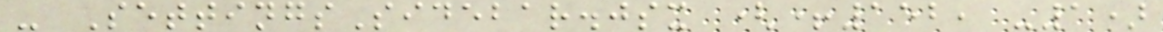- SettingsSidebar.jsx (+152, -1)
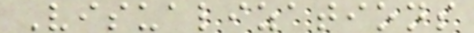Visualizations
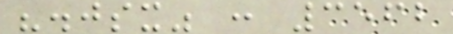".jsx" : 3562
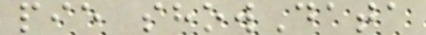pie showData
